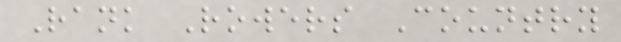Rank Rowers Country
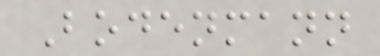Bodenmann
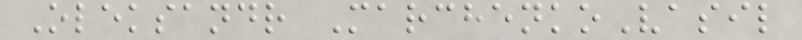Oleksandr MarchenkoVasil
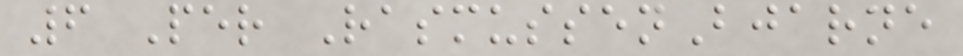6 Per RasmussenBjarne
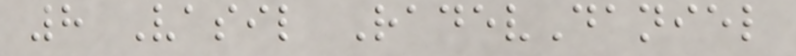8 Vasil RadevDaniel
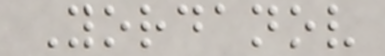Yordanov
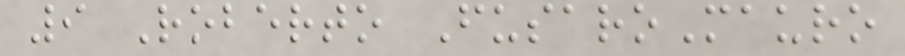9 Roberto FusaroMauro
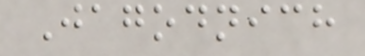Jagodnich
